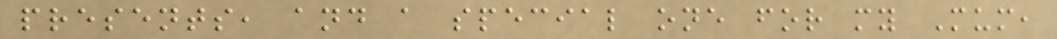presents, and a special one for my Mum,
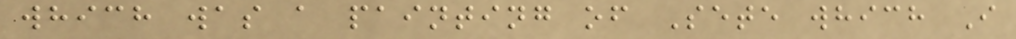which was a painting of Sete which I
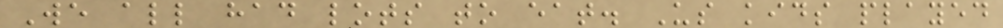We all had lots to eat. Us kids played
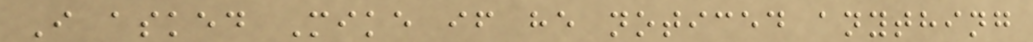I asked Mike if he noticed anything
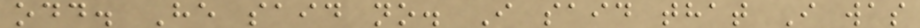odd. He said no. I said that I was
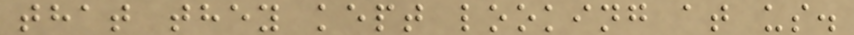that they kept looking at us.
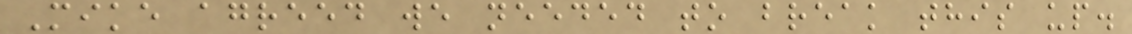Mike agreed we needed to break this up.
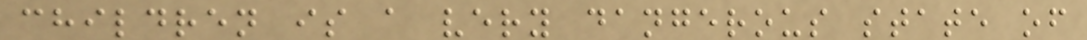children is a very dangerous state of
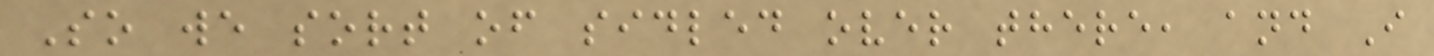So we sort of sidled over there, and I
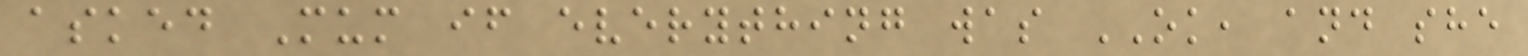asked Mum if everything was OK, and she
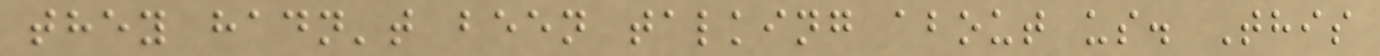they hadn't been talking about us. This
